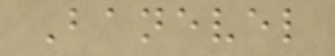Banevel
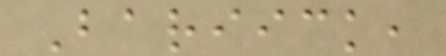Bariick,
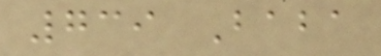739 Baba
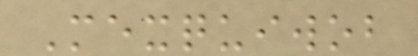Mexquiwob
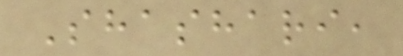Shashari,
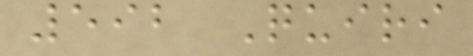592 Quiri
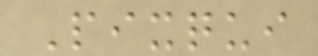Pixqui
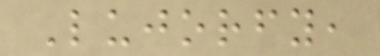Lujorfy,
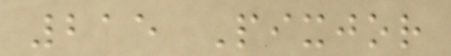215 Pixjor
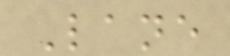Lane
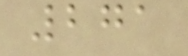271
